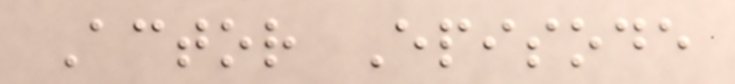Actor Episode
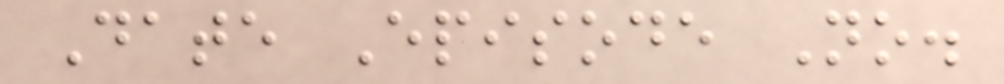Date Episode No.
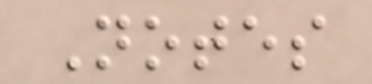Notes
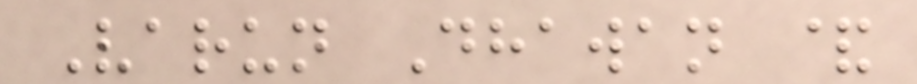Varun Dhawan &
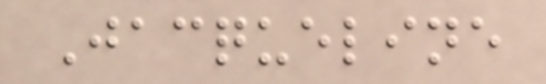Jacqueline
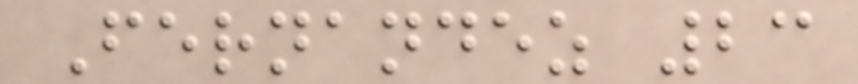Fernandez 23
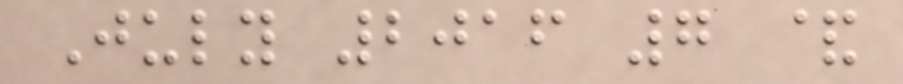July 2016 7 &
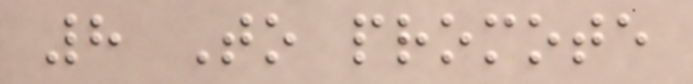8 To promote
